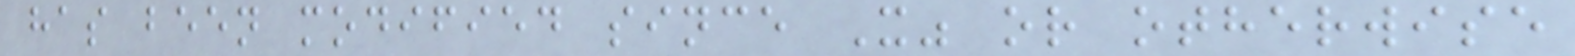has been modified since X" or otherwise
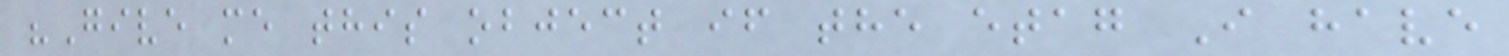"Give me this object if the etag I have
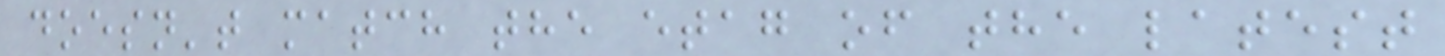doesn't match the etag of the latest
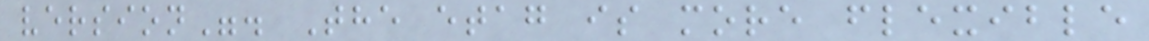version". The etag is more flexible
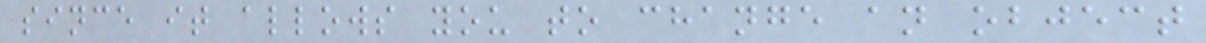since it allows you to change an object
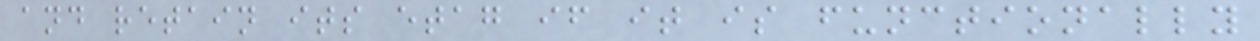and retain its etag if it is functionally
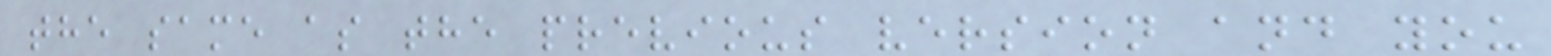the same as the previous version and you
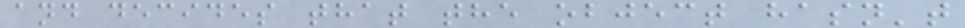and decides that the object hasn't
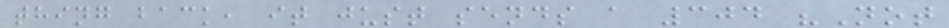thing back, it just sends a 304 "Not
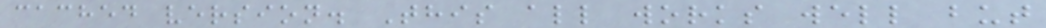cached version. This all works well but
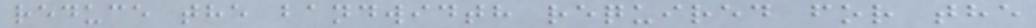reduce the bandwidth required for the
